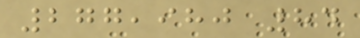277,980 84
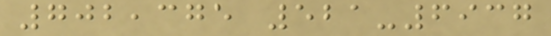702,375 521-6937
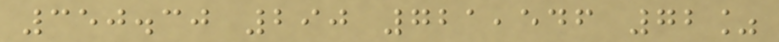350.30 290 721,546 72%
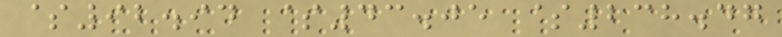$92.94 $43.05 $238.47
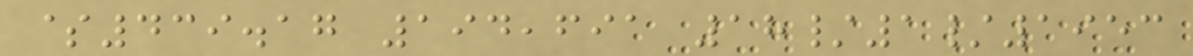$439.17 194,691 18/1/1953
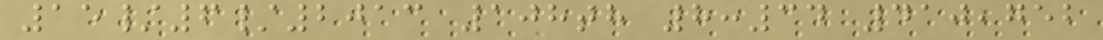15/6/2013 108th 8:34 410,752
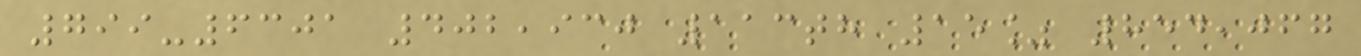799-6301 402,930 113th 15% 854,067
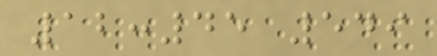12:45 549
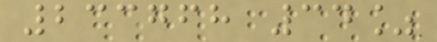233768 34%
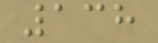138
